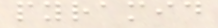pyramid
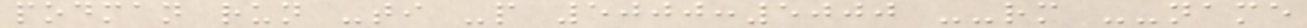podman run -ti -p 5000:5000 --rm --name
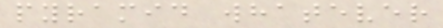pyramid whatever
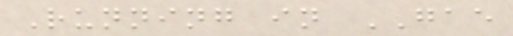Running in GAE
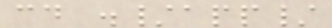cd ./app/
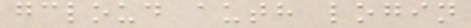gcloud auth login
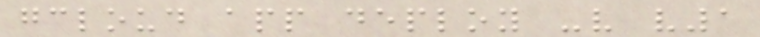gcloud app deploy -v v1
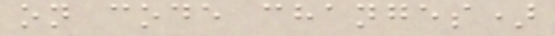on code changes)
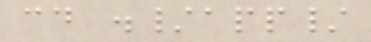cd ./app/
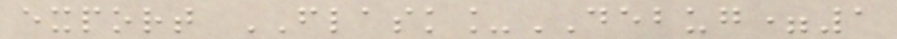export FLASK_DEBUG=1
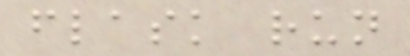flask run
